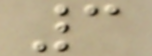3
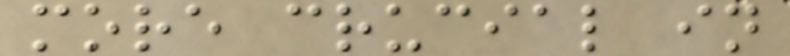more crucial in
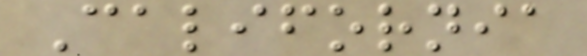California
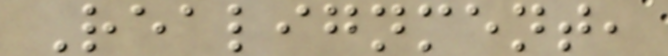Realignment,
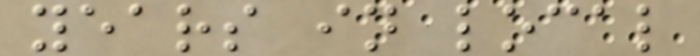years in local
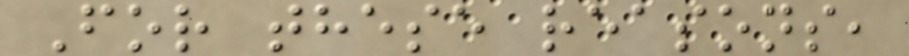For these reasons,
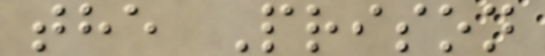the Prison
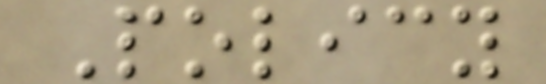Policy
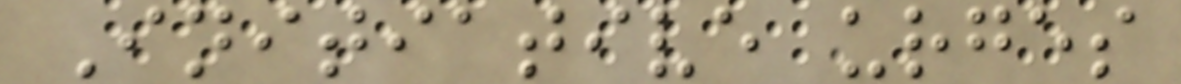Initiative urges
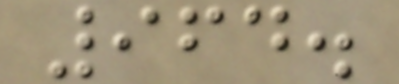964.
